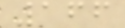166
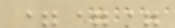===
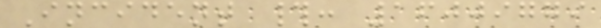Incident #: 16009779
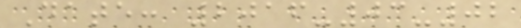Date: 2016-03-02
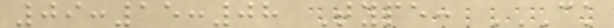09:15:08 Type: CK
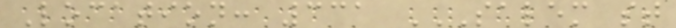Location: 331 SALEM ST
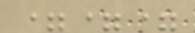===
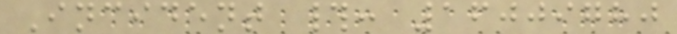Incident #: 16009780
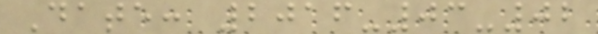Date: 2016-03-02
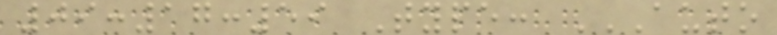09:17:59 Type: AUTO
